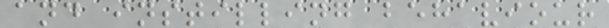and instilling behaviour
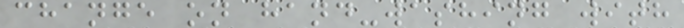change on hand-washing with
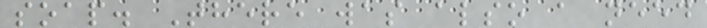soap. There was also a need
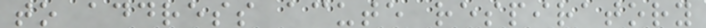to address acute respiratory
